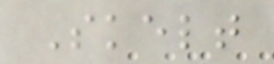Skelt
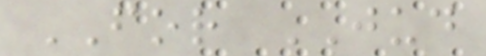FOR JUD
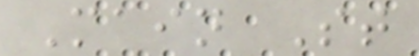Main St
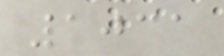1031
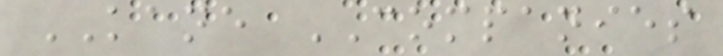KANE COMPANIES
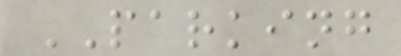PARKING
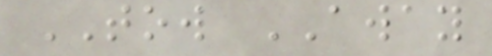TOW AWAY
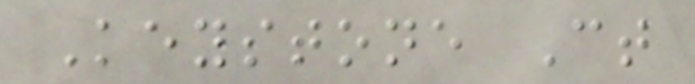Keystone Ct
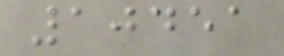10451
